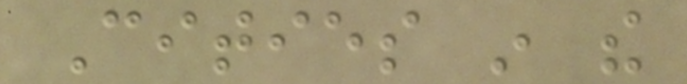Cities in the
